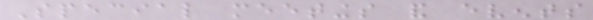Special meetings and events
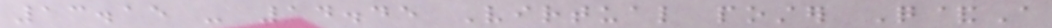13.15 - 14.45 Virtual poster Q&A
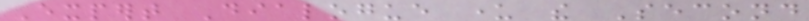Expert Dialogue under the Second
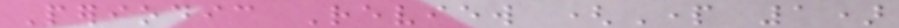Periodic Review (Part 1)
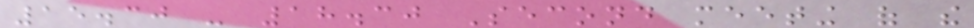15.30 - 18.30 Second meeting of the
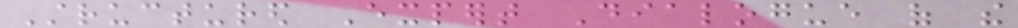Structured Expert Dialogue of the
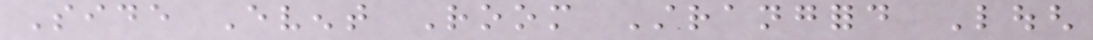Side Event Room Strangford Lough
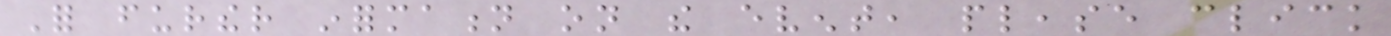For further information on the event, please click
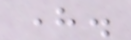here.
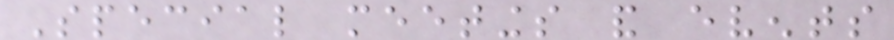Special meetings and events
